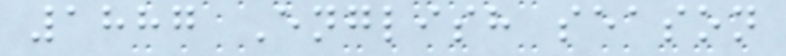1887 English season
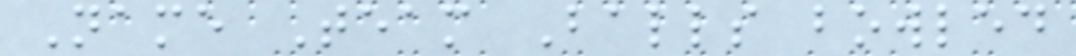Name Team Balls bowled
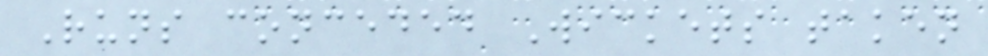Runs conceded Wickets taken
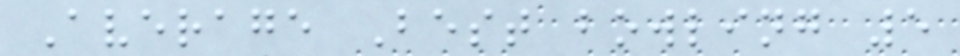Average Best bowling 5
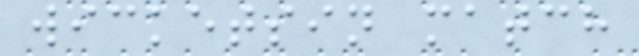wicketsin match
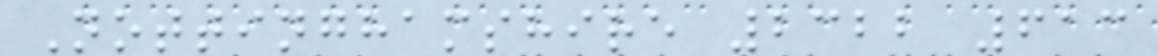Nottinghamshire 2322 613
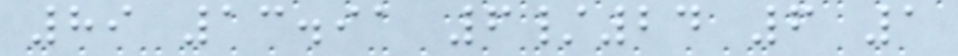89 13.91 6/24 6 1
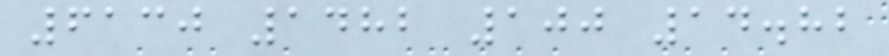6130 1482 100 14.82
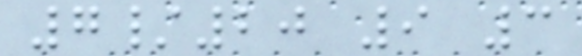7/20 9 3
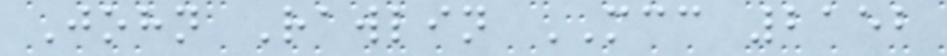John Rawlin MCC 2152
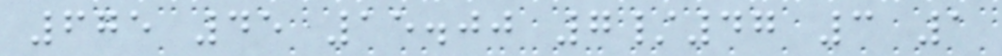675 45 15.00 7/47 3 1
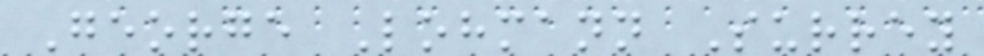George Lohmann Surrey
